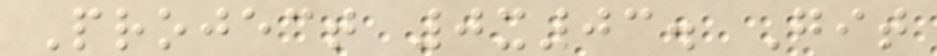Project 0x03. Git
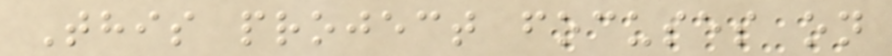This project focuses on
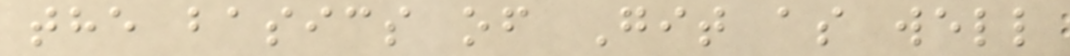the basics of Git as well
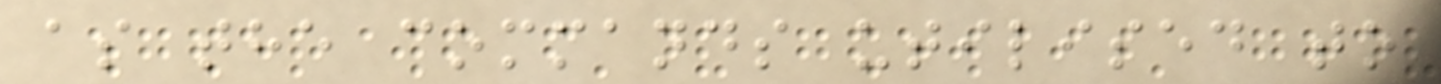as the commands utilised to
